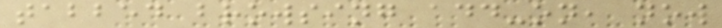tabbed browsing add-on, now
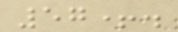57+.
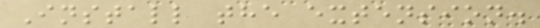Install the extension.
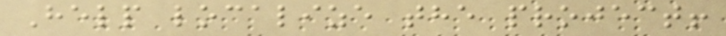Help localize the project!
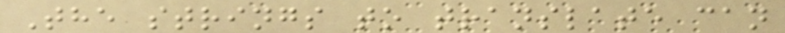The strings to translate can
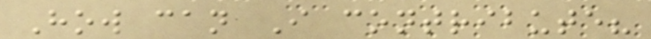How can I contribute?
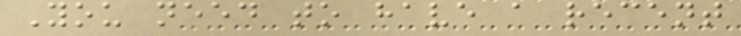You need to have a recent
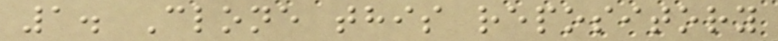1. Clone this repository
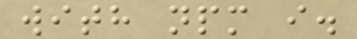with npm i.
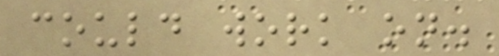could work on.
